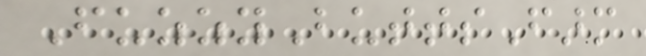FuzzyButtsFarm
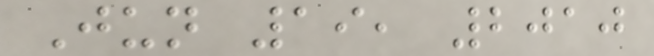Jun 19, 2010
